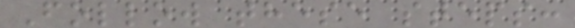Follow these steps:
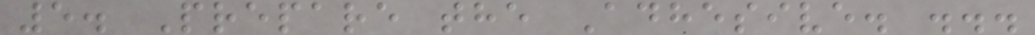5. Prepare the Adhesive. ...
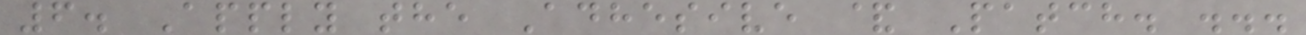6. Apply the Adhesive & Patch. ...
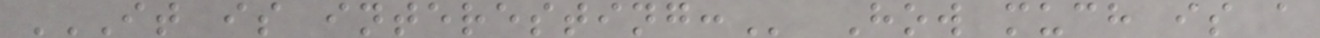IT IS INTERESTING: How much is a
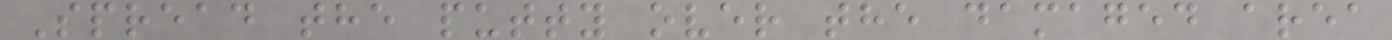Spread the putty over the damaged area
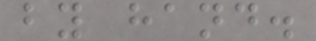by hand.
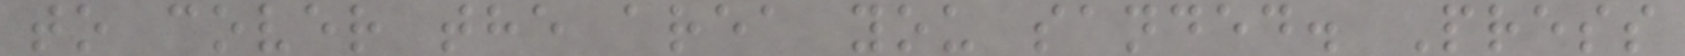to cover the area you sanded. Press
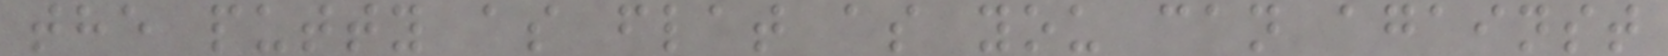the putty as flat as you can against
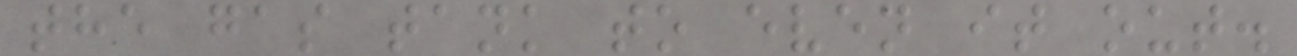the gas tank to even it out.
